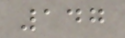147
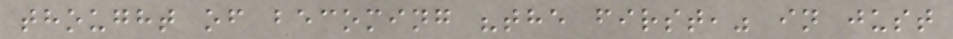thought of becoming "the first," in just
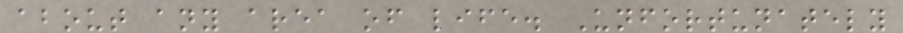about any area of life. Unfortunately
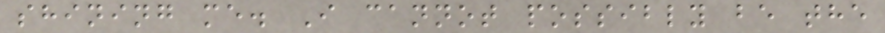shining me. I cannot possibly be the
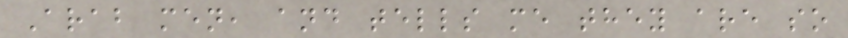Arab men, and tells me they are so
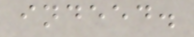indeed.
